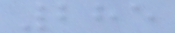285
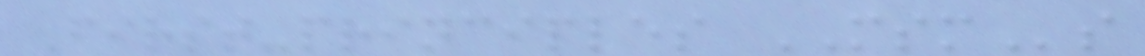First-principles MSMs
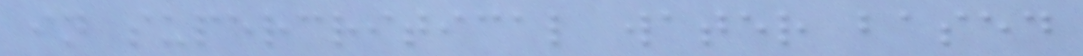in supercritical water based
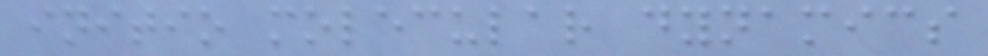initio molecular dynamics
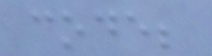code;
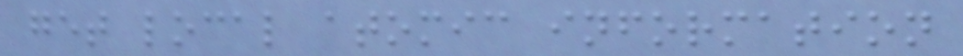get local atomic information
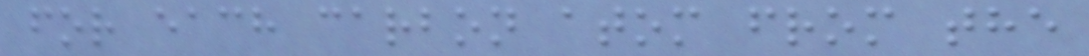for each carbon atom from the
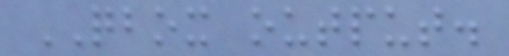QBOX output.
